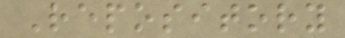Repository
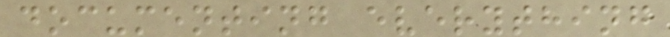documenting everything
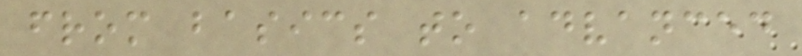from basics to advanced
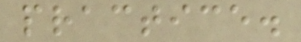practice.
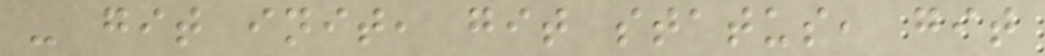- git init, git status, git
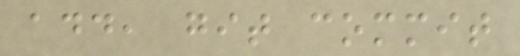add, git commit
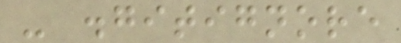- .gitignore
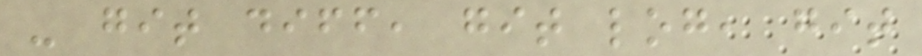- git diff, git log, git
